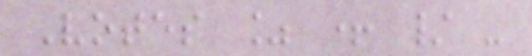Votes % + / -
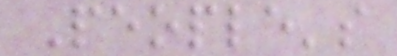People's
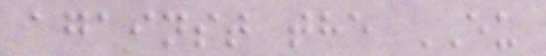against the EU
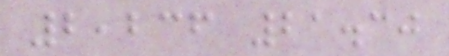2,236 21.30
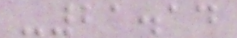-21.14
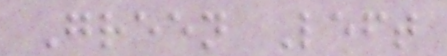Green Left
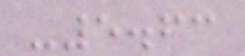-5.63
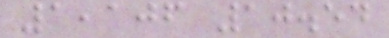1,106 10.54
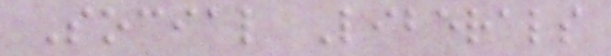Social Liberals
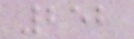252
